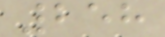258
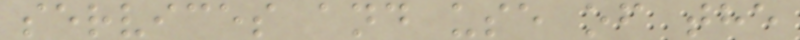services and use of the
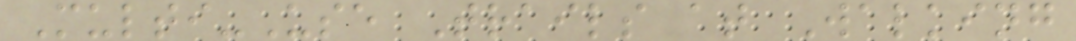Multi-Use Trails at Walking
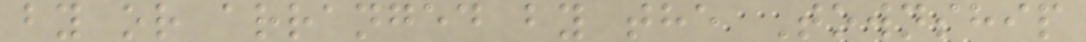by or arranged by the Township
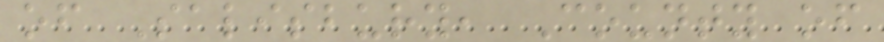of Salisbury, County of
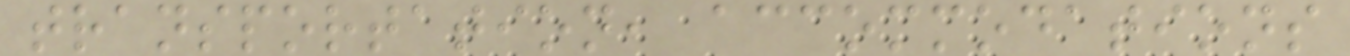transportation, accommodations
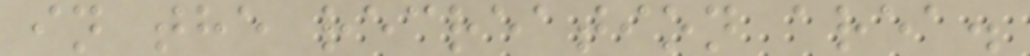in the recreation area.
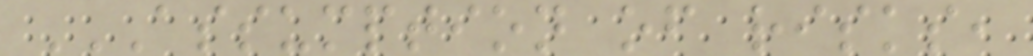ASSUMPTION OF RISKS,
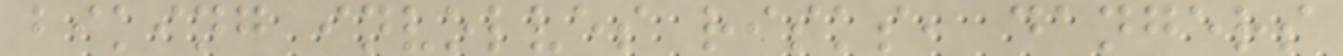biking involves risks, dangers
